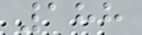188
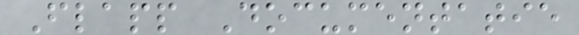Flapp Documentatie
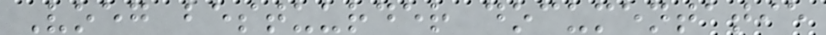Voeg bestuurder documentatie
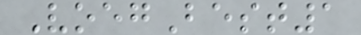VoegBest1
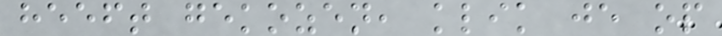heeft gekozen, klik je op
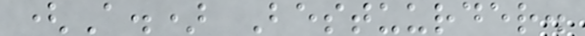(A.) Bestuurder.
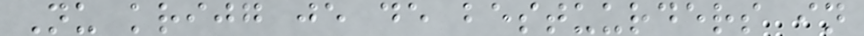Nu krijg je de bestuurders in
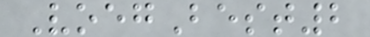VoegBest2
